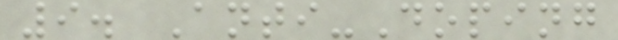9. Anti-Doping
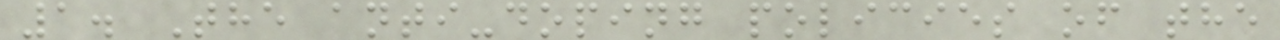1. The anti-doping policies of the
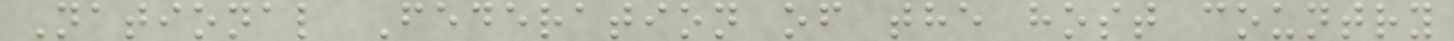National Federation of the host country
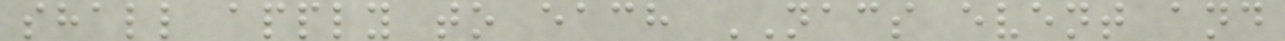shall apply to each NACS event and
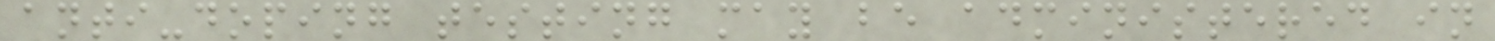anti-doping testing may be administered in
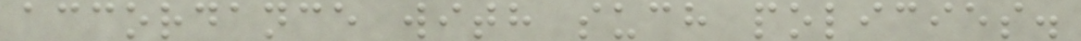accordance with such policies.
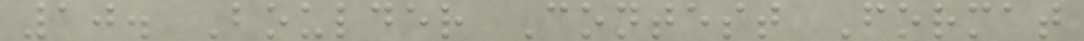10. Boulder Contest Format
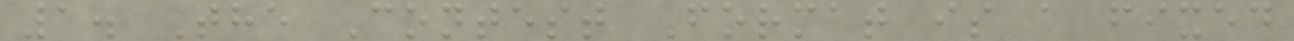1. The Contest Format is a fixed
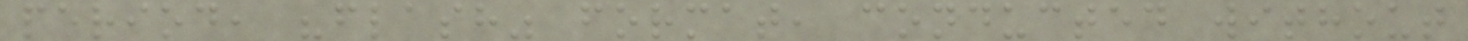period, "flash" format, conducted without
